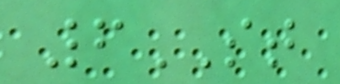6ST
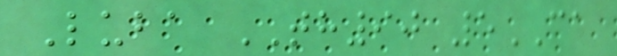Luba TH90 5CA
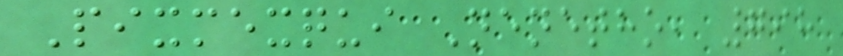Pixmexqui Nenetho, 798
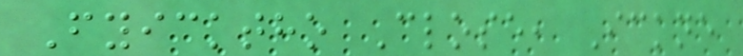Fyicktho Close, Ickne
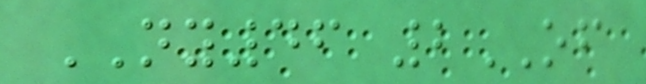NY46 2OF
